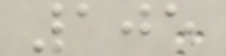105
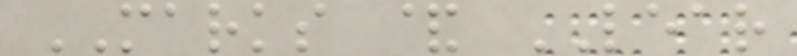MARKS & LEAR
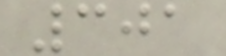301
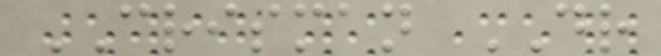CRISMAN DR
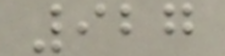927
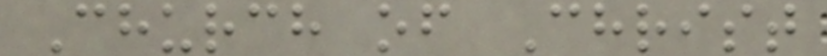Church of Christ
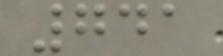741
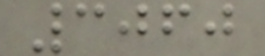3060
